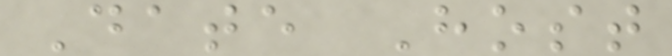Date Host
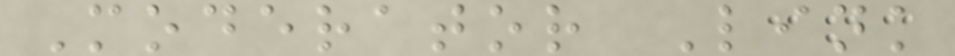Moderator Link
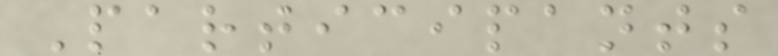Participants
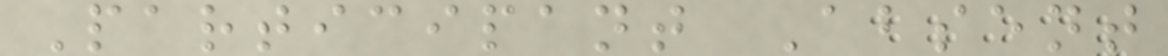Participant Absent
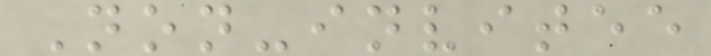Non-invitee
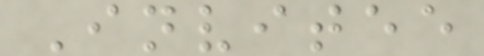Invitee
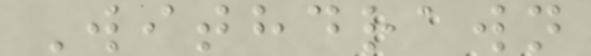Withdrawn
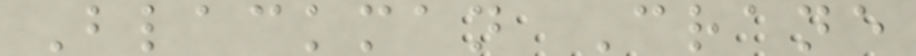Blackman Crane
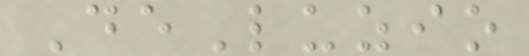DeLuzio
